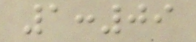1:09
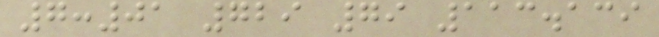7:01 729 79 113.139
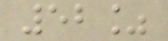52%
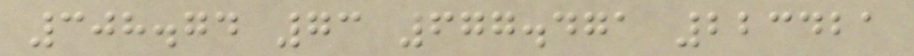308.74 73 677.471 223421
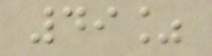49%
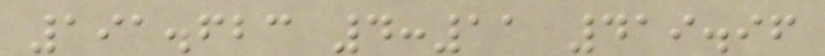191.623 4:11 419.96
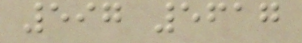597 5617
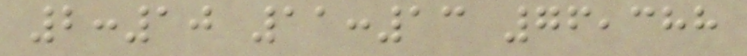2:10 11:13 76,388
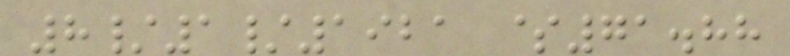8/1/1921 $71.88
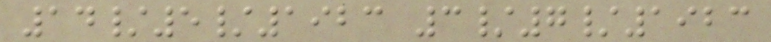14/5/1923 3/7/1923
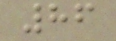86
